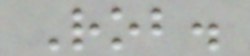Rob.
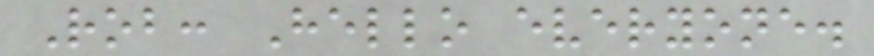Rob: Hello everyone.
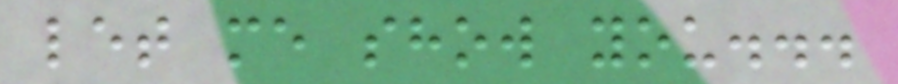let me show you...
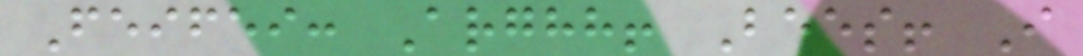Feifei: Arghh! Bees! I
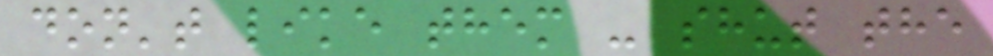don't like them - shut the
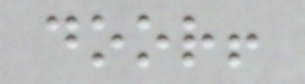door!
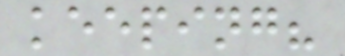keeping?
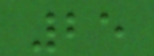25
